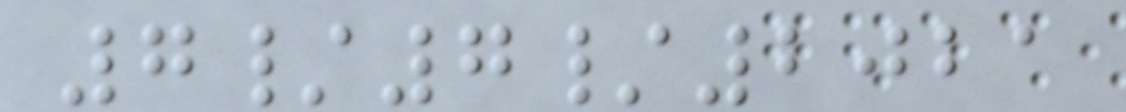7/7/2021
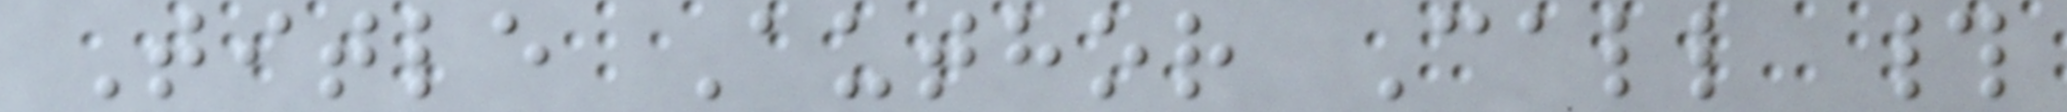Title Author Call #
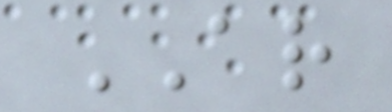AR
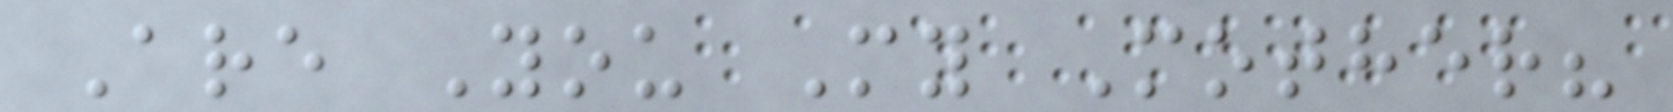Are You My Mother?
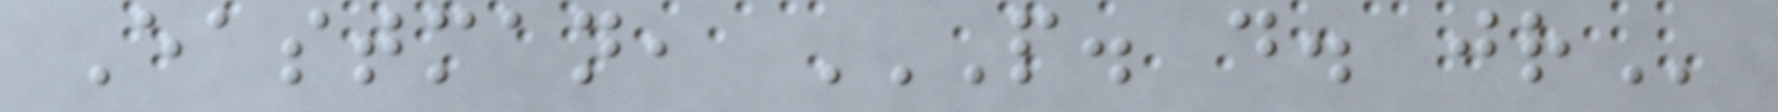Eastman, P. D. JR
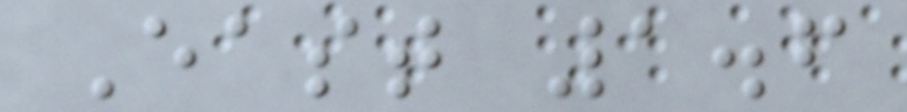East 1.6
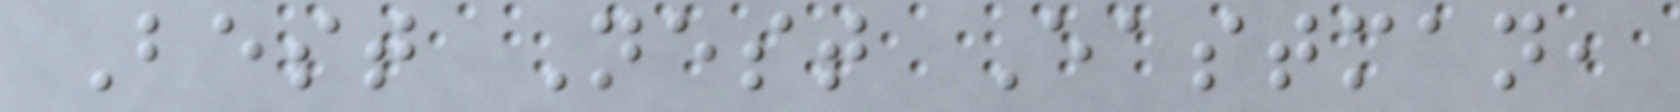Best Nest Eastman,
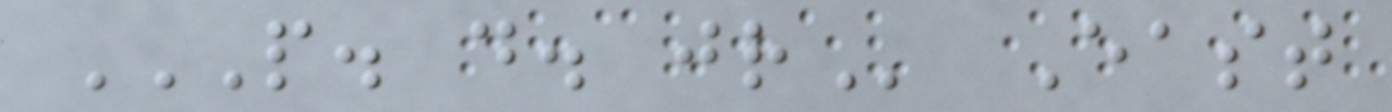P. D. JR East
